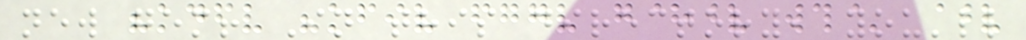new gem! In this directory, you'll
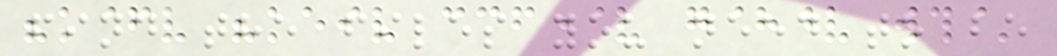find the files you need to be
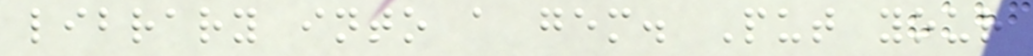library into a gem. Put your
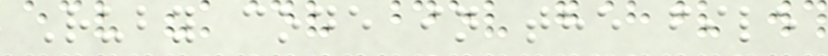Ruby code in the file
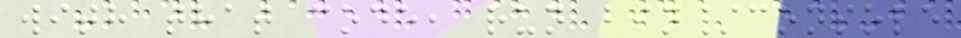with that code, run bin/console
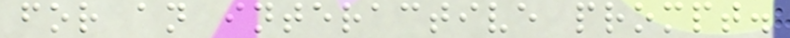for an interactive prompt.
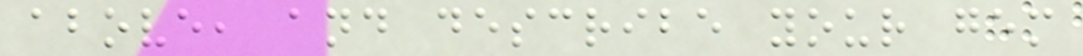above, and describe your gem
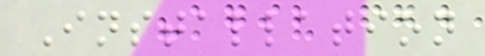Installation
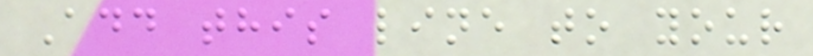Add this line to your
